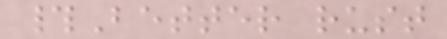#Better rust
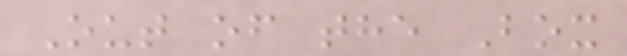Out of the Box
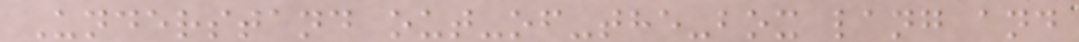Understand out-of-the-box lang and
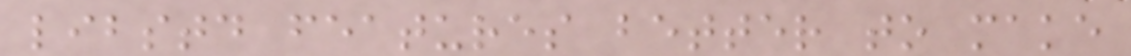libstd features better to make
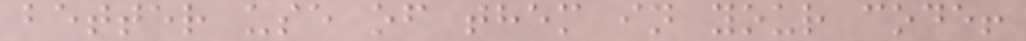better use of them in your code!
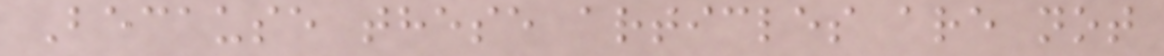Because these articles are not
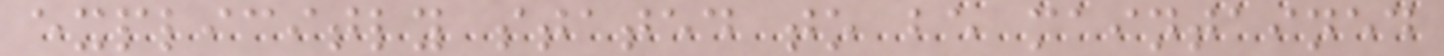explicitly stated to be maintained
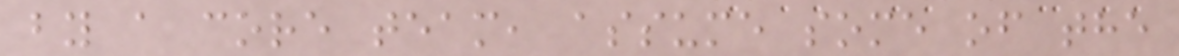by a core team, assume some of the
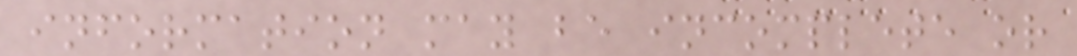information may be incomplete or
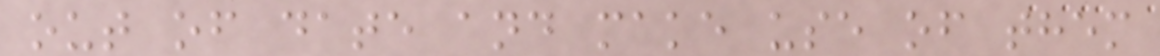out of date and make use of them
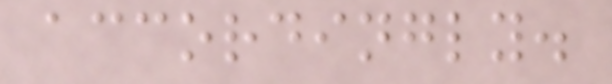accordingly.
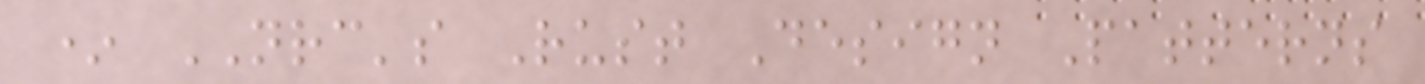* NRC's Rust Design Patterns
